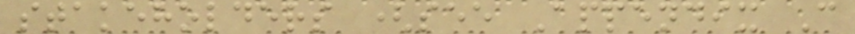stakeholders (see Appendix C
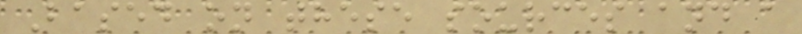Based on these sources and a
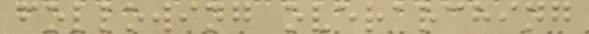following overarching
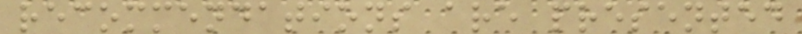recommendations are presented
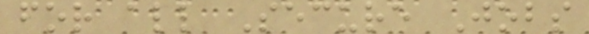for all Secure Jobs
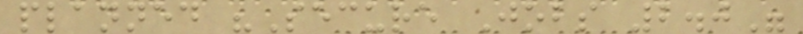planned "Secure Jobs 2.0"
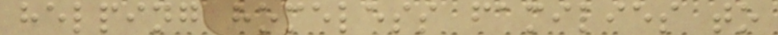helping homeless families to
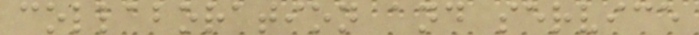collaboration and service
